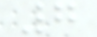7
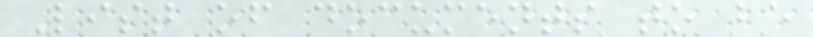List of documents to be
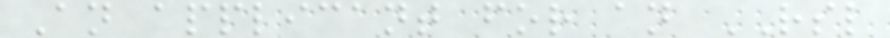An applicant for an RSL
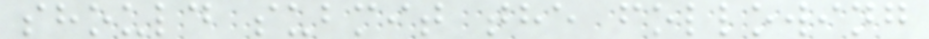should submit the following
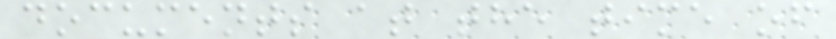documents at the time of
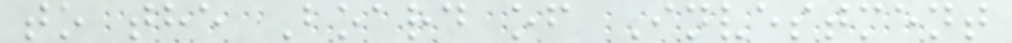to the Board of Investment
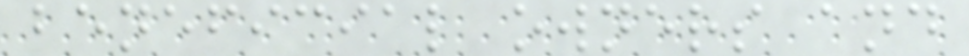beneficial owners and
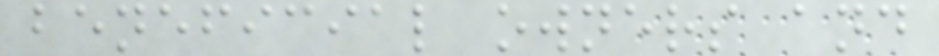beneficial owners and
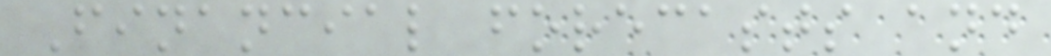Financial forecasts and
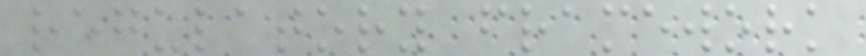regulatory framework
